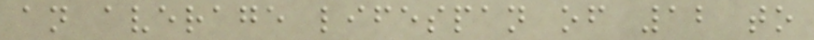an average lifespan of 12 to
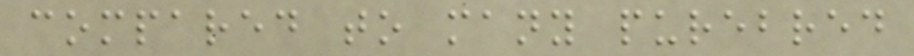compared to many purebred
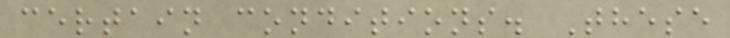certain conditions. These
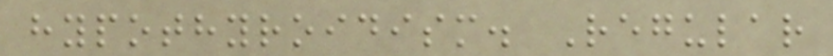hypothyroidism. Regular
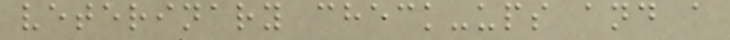veterinary check-ups and a
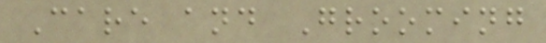Care and Grooming
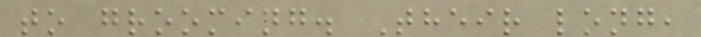to grooming. Their long,
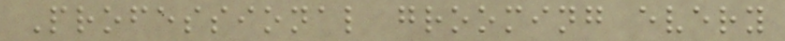Professional grooming every
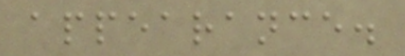appearance.
